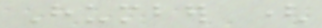Humber (
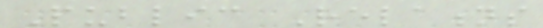Public Relations
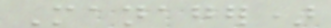Manager)
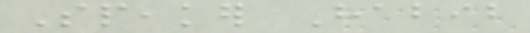Speaker Habib
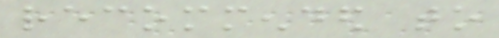recommended to
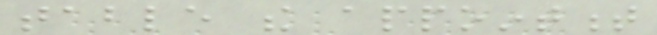table the appointment
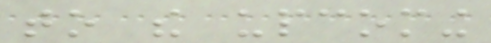to the upcoming
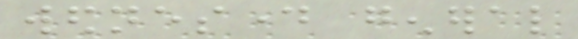wednesday general
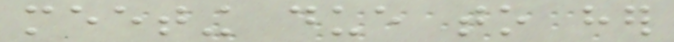meeting due to her
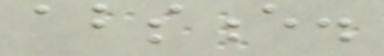absence.
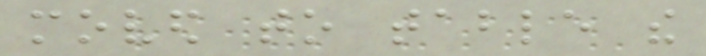moved to table the
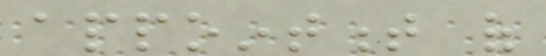appointment of
